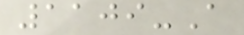1109-A
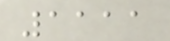1111
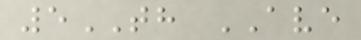5TH AVE
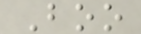Boo
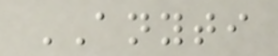ANYTI
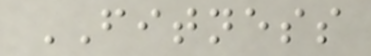FITNESS
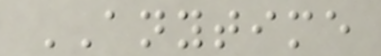ANYTIME
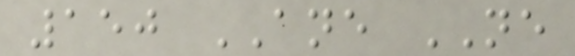150 ANE NE
